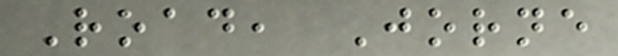Road, Jorne
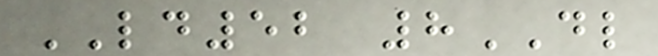LD52 8DL
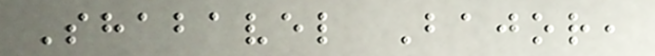Shabavel Bajor,
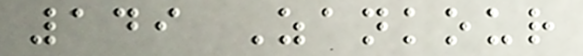149 Zankour
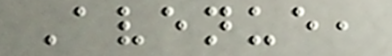Avenue,
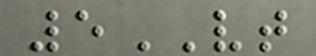5VT
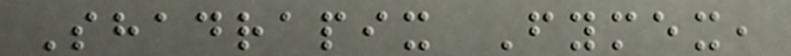Shadrapix Fymex,
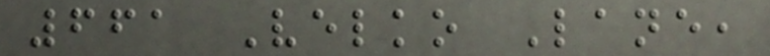661 Velko Lane,
